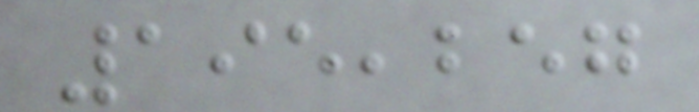195,257
